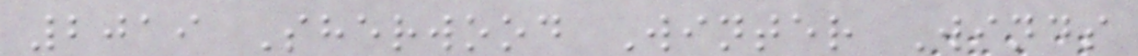2019 Sherwood Winter Winds
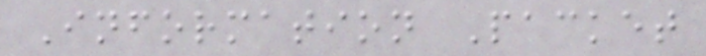Information Packet
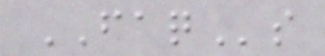FAQs
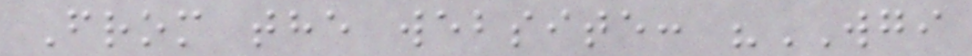From the website: "WGI
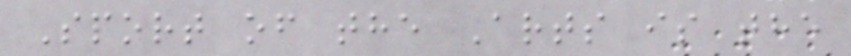Sport of the Arts is the
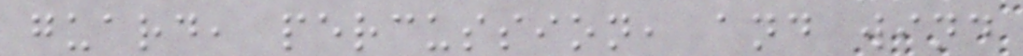guard, percussion, and wind
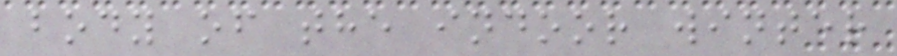body of the indoor winter
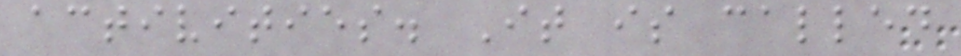activities. It is called
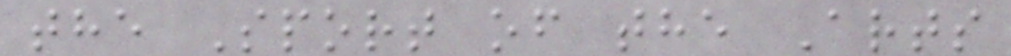the Sport of the Arts
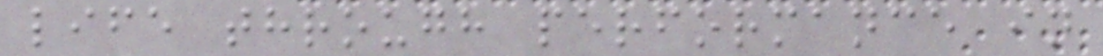life through performance in
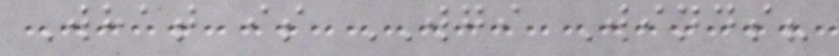What is WGI Winds?
